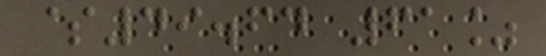$49.64 61%
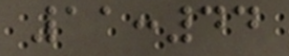11:44
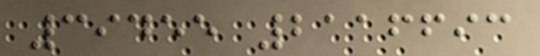39455 2116693
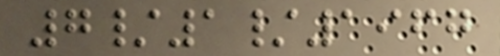7/1/1967
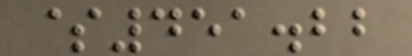$451.22
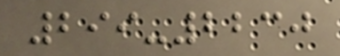299-2230
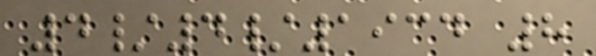4/4/1934 8
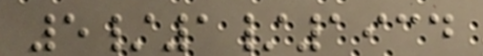5/1/1934
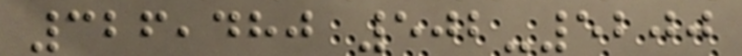326,480 502-5200
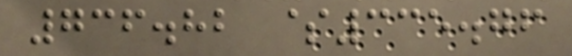736.82 $335.76
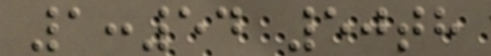1:54 50th
